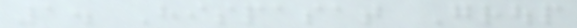1. Hispasat Group
